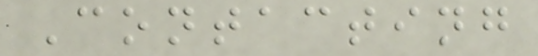Contacting
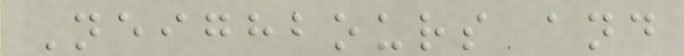Neighbours and
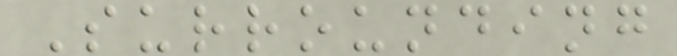Surrounding
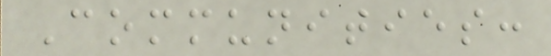Communities:
